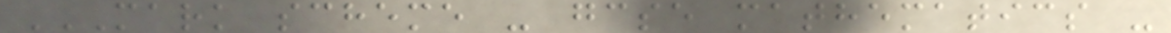MARK SCHEME - GCSE MATHEMATICS -
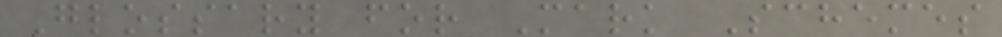Glossary for Mark Schemes
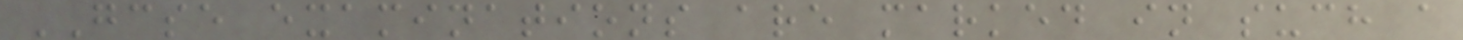GCSE examinations are marked in such a
